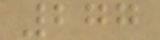277
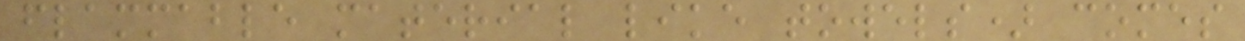flammable material like towels) comes
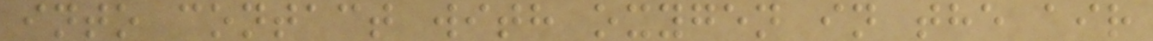into contact with oxygen in the air
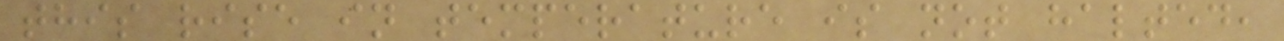this rise in temperature is not halted,
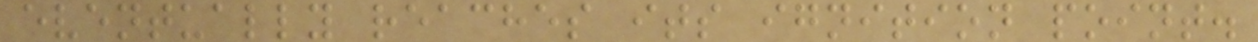eventually reaches its ignition point.
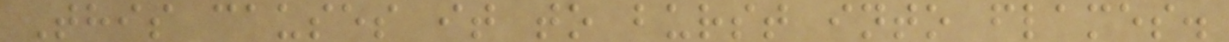This causes it to burst into flames.
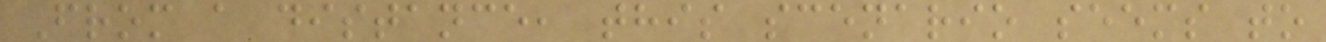From a distance, this scenario seems to
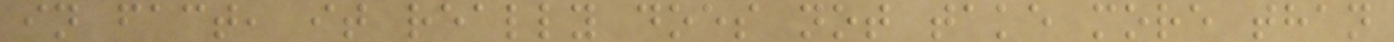in fact, it really does not take more than
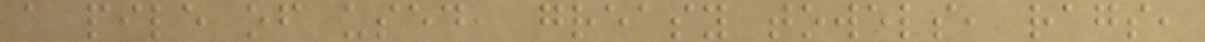a pile of used, greasy towels, rags,
